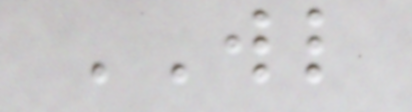WL
